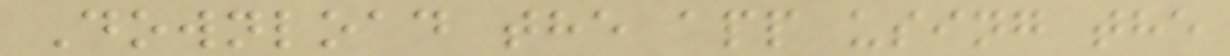Download the app using the
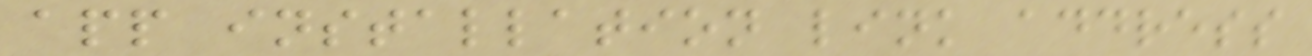app installation link address
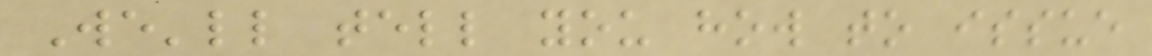We'll tell you how to issue
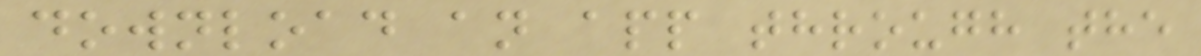download an app through the
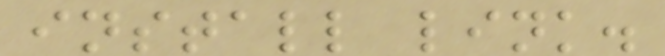install link.
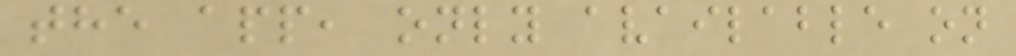the app, only available on
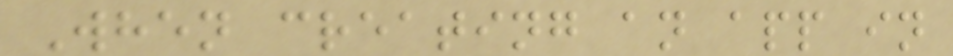When creating an app in
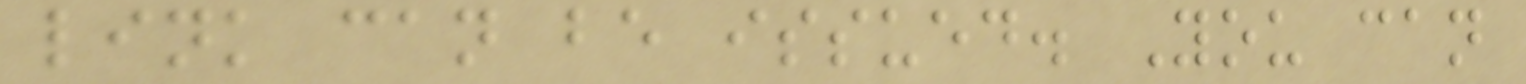link can be issued. You can
